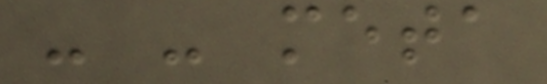- - meta
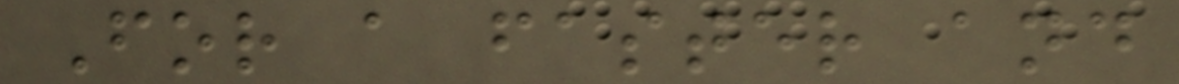For a faster and
